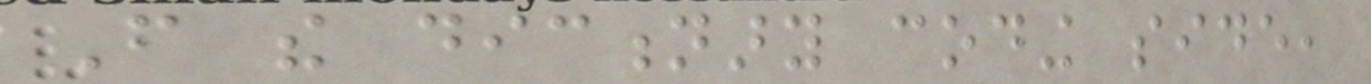From the dictionary coding side,
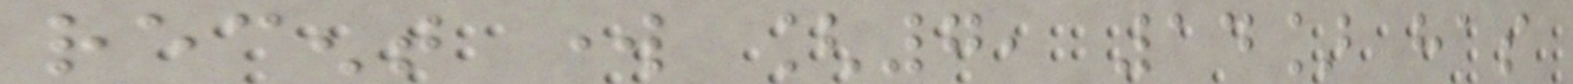recent work [7, 14] has
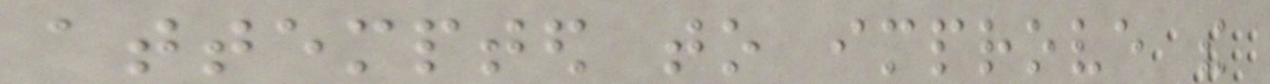attempted to improve the
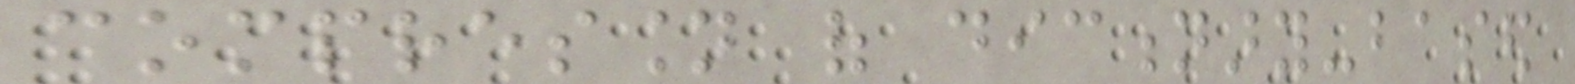compression of dictionary-based
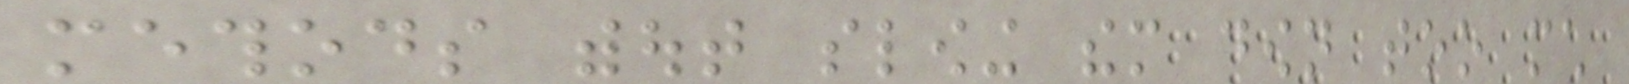methods without slowing them down too much
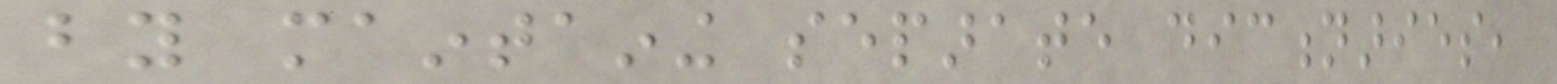by maintaining separate dictionaries,
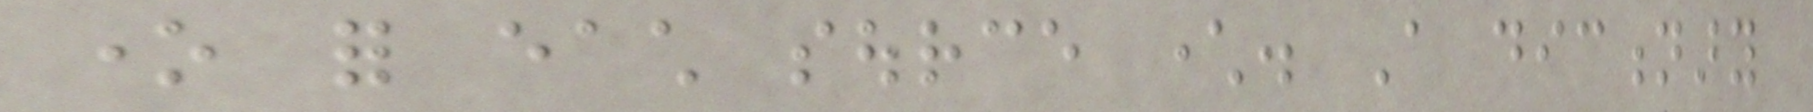one for each source character. A dictionary
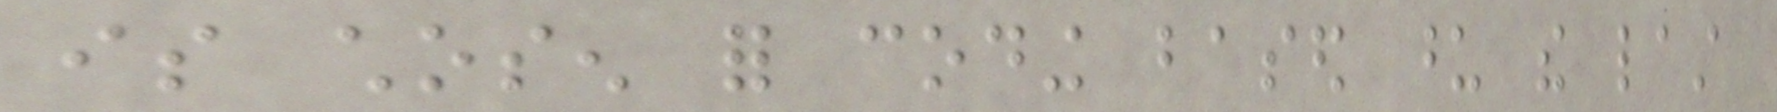is chosen for coding based upon the last
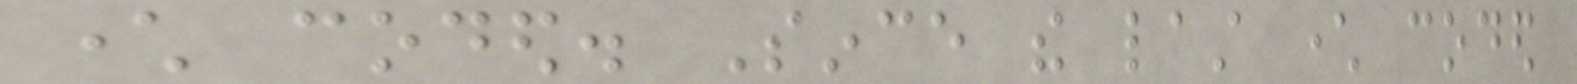character coded. Since the last character coded
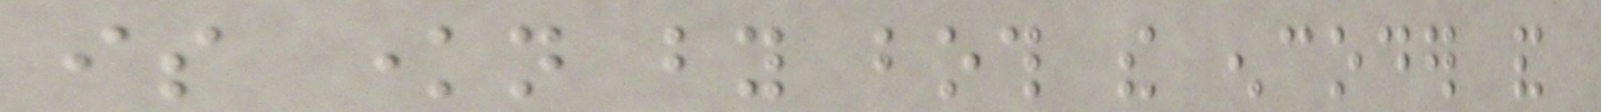is known by both the encoder and
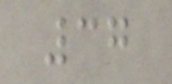37
